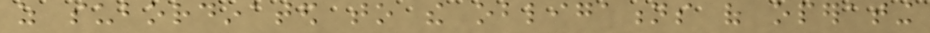as subordinated to the obligations of operating
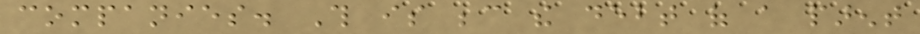companies. This is because the debt of a parent
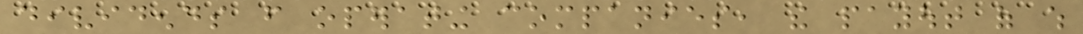dividends from operating companies, the payout of which
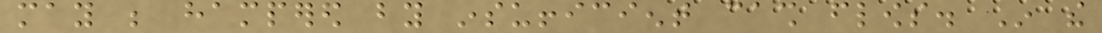may be hampered by insufficient cash flows. In the
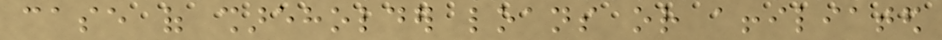case of shareholder loans or affiliated
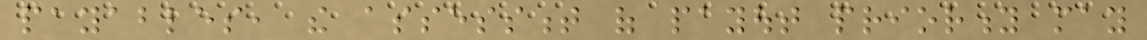payables, the assessment of payout priority may
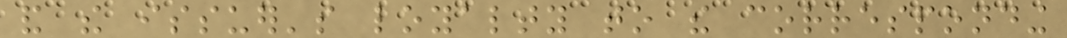and the issuer's loyalty to the corresponding
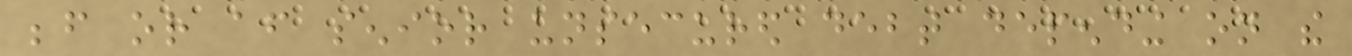before or after senior unsecured debt depending on the
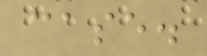case.
